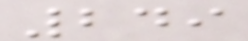249
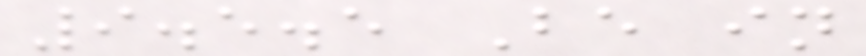9.5.5 Be in
